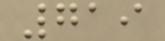719
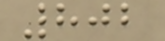802
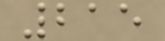215
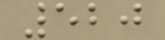520
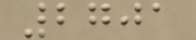2701
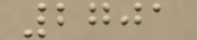2701
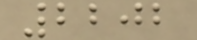2202
